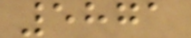5871
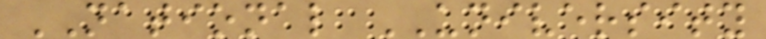NATIONAL UNIVERSITY
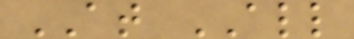AT ALL
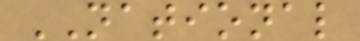NATIONAL
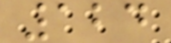124
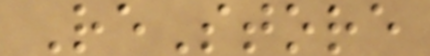ReStore
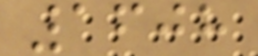1608
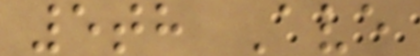5th Ave
